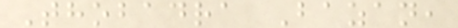Thobadra Bazan,
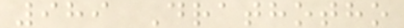989 Drathotho
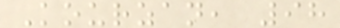Kourzan, 98
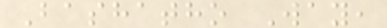Bashatho Way,
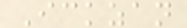Ickzan
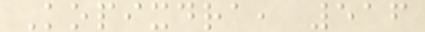Kopixdra, 516
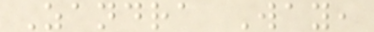Zandra Way,
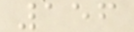156
